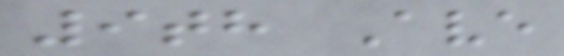9th Ave
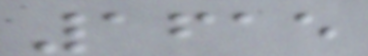1615
